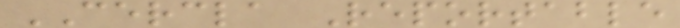CERCLA Reportable
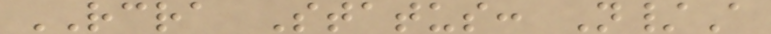RCRA Status: N/A
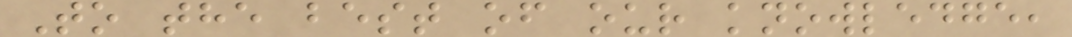To the best of our knowledge,
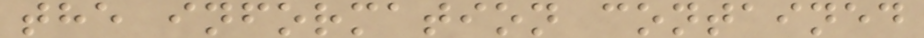the information contained
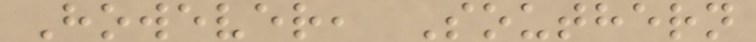However, Southern
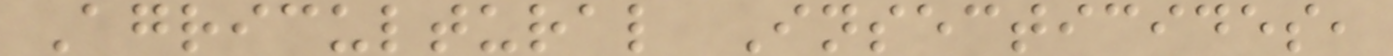Agricultural Insecticides,
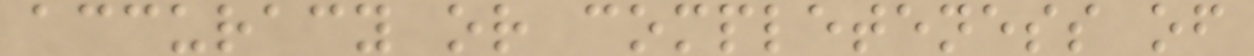accuracy or completeness of
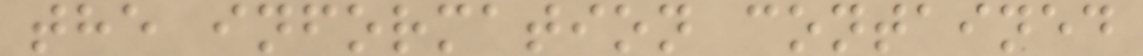the information contained
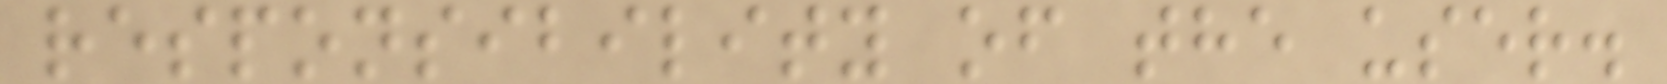responsibility of the user.
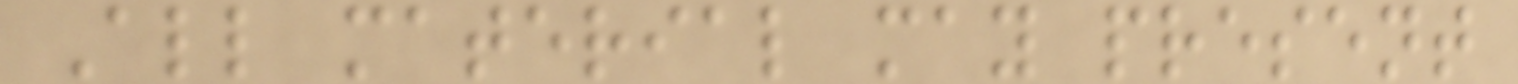All material may present
